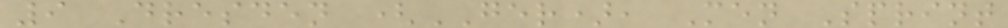9 Dresden (GER), Men Sprint
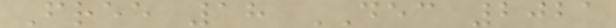Free 18 DEC 2021
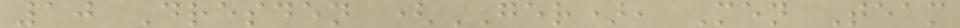10 Dresden (GER), Men Team
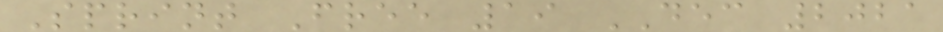Sprint Free 19 DEC 2021
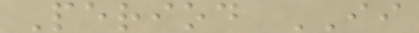Period II
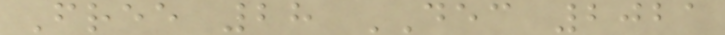Free 28 DEC 2021
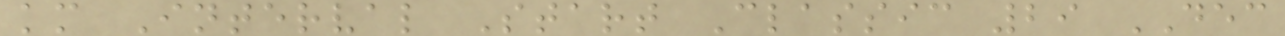km Interval Start Classic 29 DEC
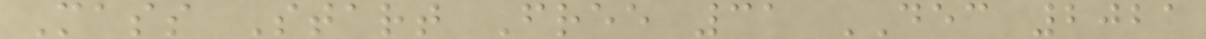Mass Start Free 31 DEC 2021
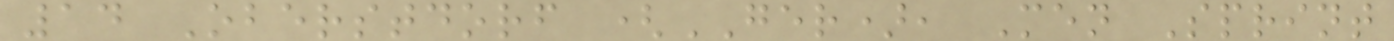14 Oberstdorf (GER), Men Sprint
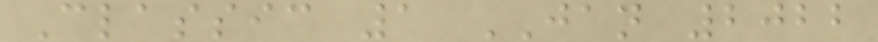Classic 1 JAN 2022
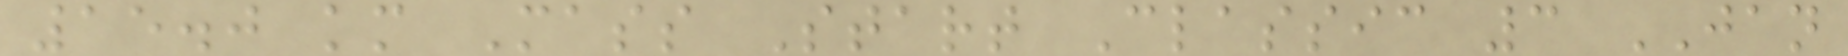15.0 km Mass Start Classic 3 JAN
